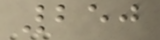250
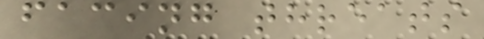facing threats
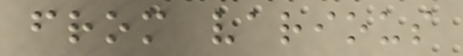from various
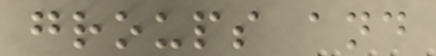groups and
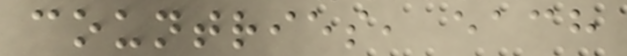countries, each
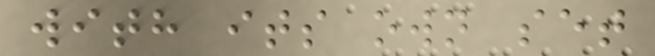with its own set
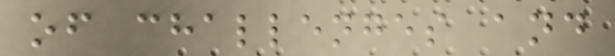of challenges and
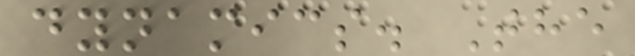dynamics. The
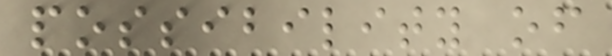possibility of
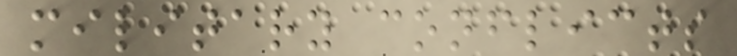military conflicts
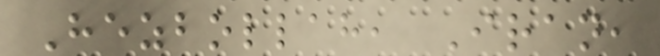Hezbollah, Iran,
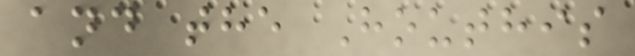and the Houthis
